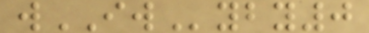wIWyby0
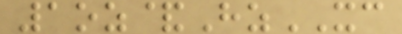1oz&HzXC
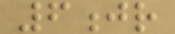6jr
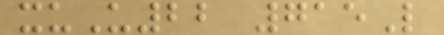xuU22 715L
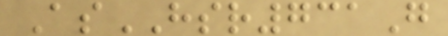AsHSR731G
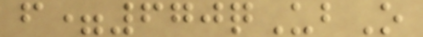f=670qUbO
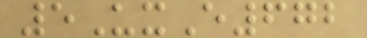5UxE672
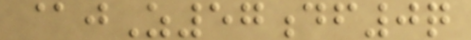@jZ57df0q
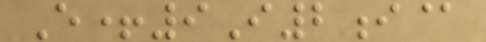E+9I2i@
